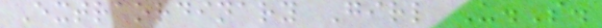Extraordinary Girl U.S.
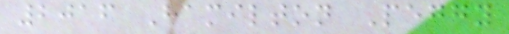2016 Hamilton Peggy
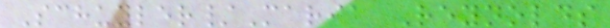Schuyler/Maria Reynolds
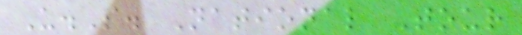U.S. National Tour
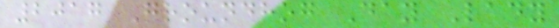2017 Groundhog Day Lady
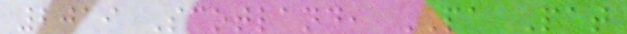2019 Scotland, PA Pat
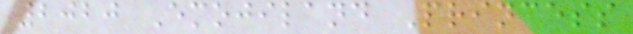2020 Emojiland Princess
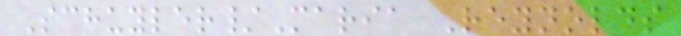Schuyler/Maria Reynolds
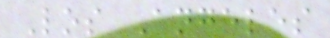Los Angeles
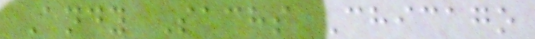Andy Sachs Chicago
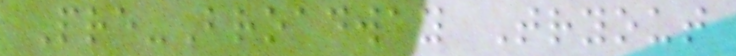Pre-Broadway Tryout
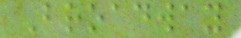Broadway
